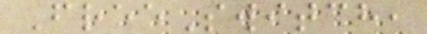FreeSwitch,
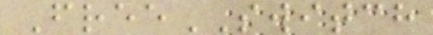FreeSWITCH
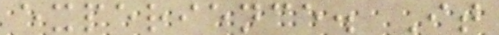experience. It
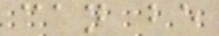can be
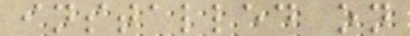installed on
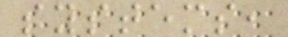systems,
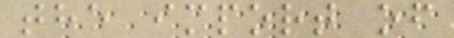the import of
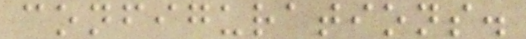configurations.
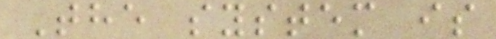The system is
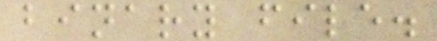binary file.
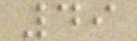49
